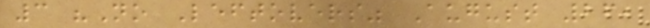3 "No Leftovers" August 26,
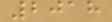2018
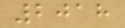2018
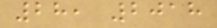28, 2018
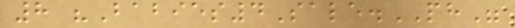8 "Babies4Sale.PH"
